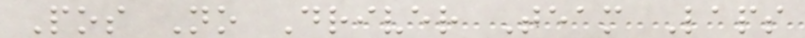Pos No Driver Team Laps
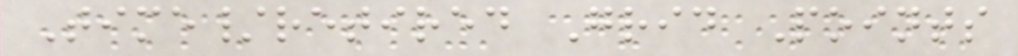Time/retired Grid Points
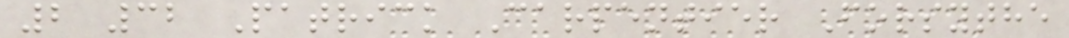2 32 Patrick Carpentier Forsythe
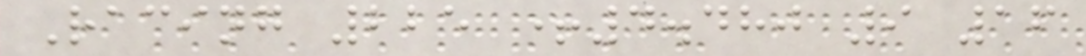Racing 225 +4.480 9 16
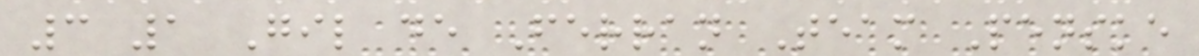3 1 Gil de Ferran Team Penske
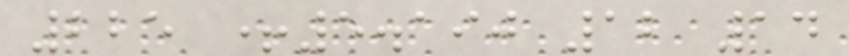225 +5.190 12 14
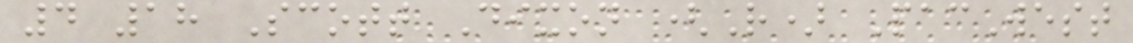4 18 Scott Dixon (R) PacWest
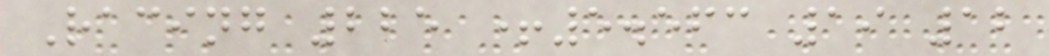Racing 225 +5.563 19 12
